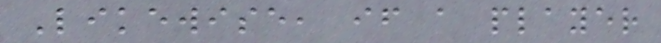Likewise, if a player
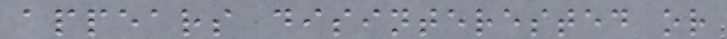appears disinterested or
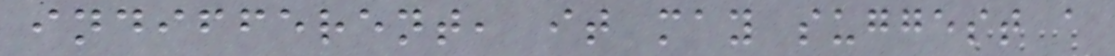indifferent, it may suggest a
